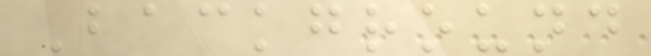Background
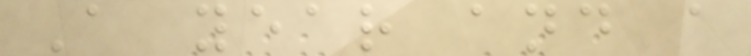A year and a
